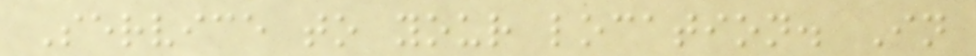Service to your location. In
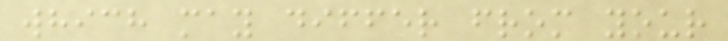which may differ from your
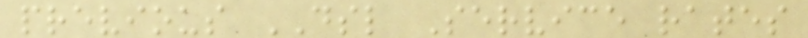previous DSL Service rates
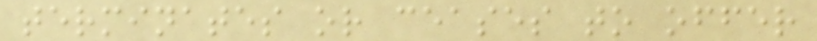terminates or ceases to offer
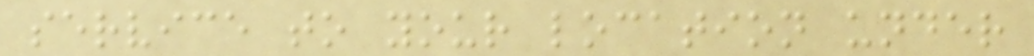service to your location under
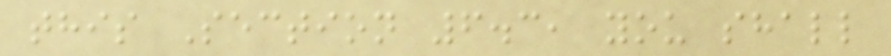this Section 6.3, you shall
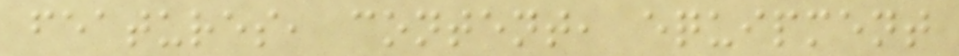features, content, equipment
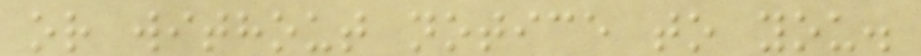or without notice to you.
